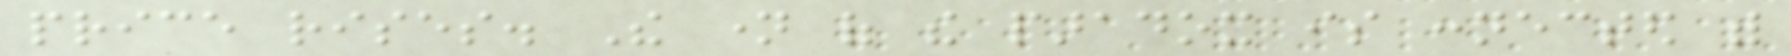price rises. The name of the paradox is connected with
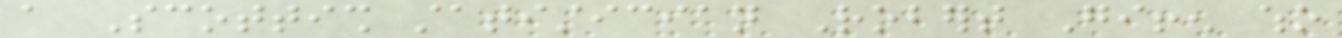a Scottish statistician Robert Giffen who
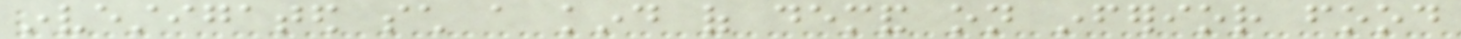investigated such a kind of demand on inferior food
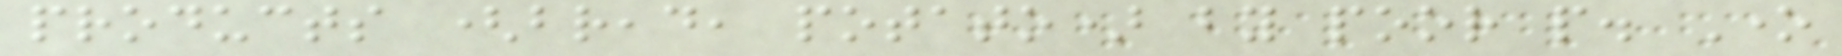products (bread, potato) by poor people. One
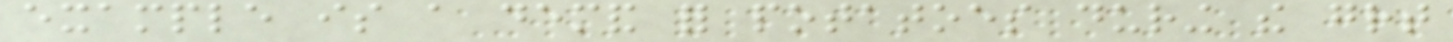example is a demand for potatoes during the great
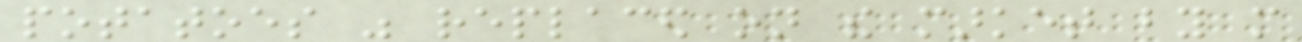potatoes was replaced on the market by more
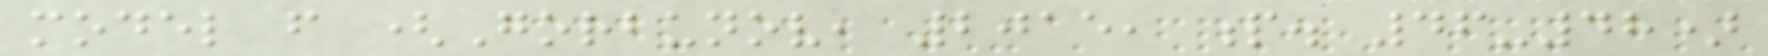model from (Gorbunov, 2015, p. 46-48)
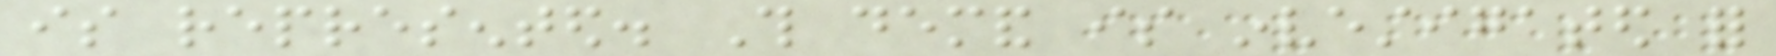is represented. This demand is investigated for
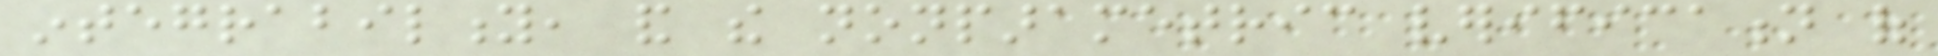integrability, and the nonparametric verification of
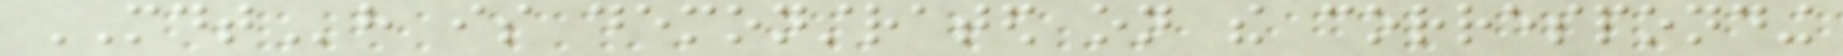MDTh is demonstrated on the corresponding
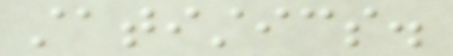statistics.
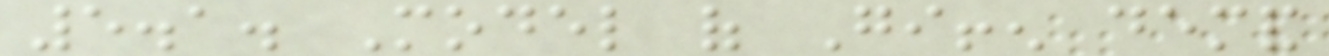5.1. Model of Giffen demand
